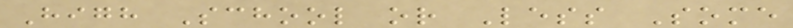High School or Less Some
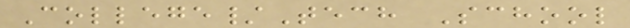College/Tech School
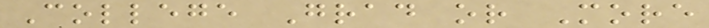College Grad or More
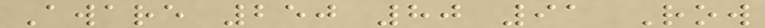Aware 250 80 91 Row
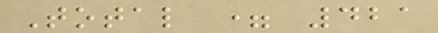Total = 421
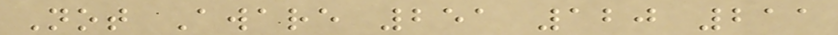Not Aware 251 120 211
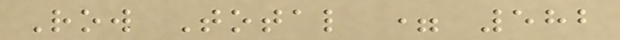Row Total = 582
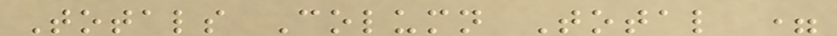Totals Column Total =
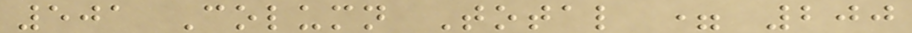501 Column Total = 200
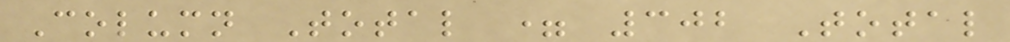Column Total = 302 Total
